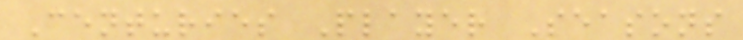Centuries Player Seasons
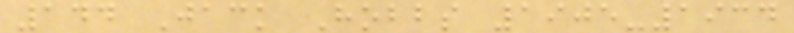144 Jack Hobbs 1905-1934
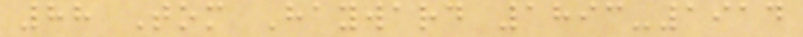88 Tom Hayward 1893-1914
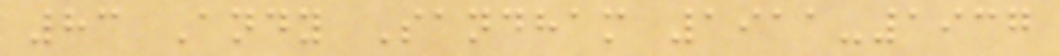83 Andy Sandham 1911-1937
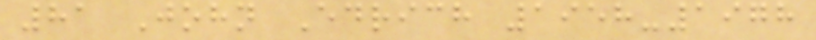81 John Edrich 1958-1978
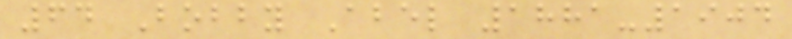64 Bobby Abel 1881-1904
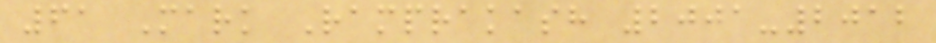61 Mark Ramprakash 2001-2012
